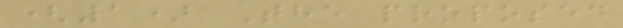(1) The proposed
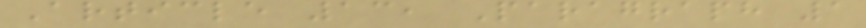Article 13, Paragraph 1
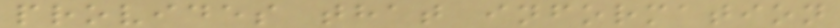provides that information
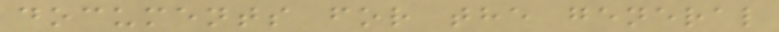documents for the general
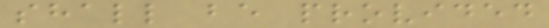shall be provided
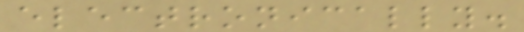electronically.
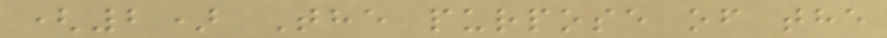(2) The purpose of the
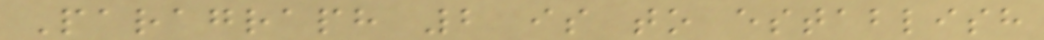Paragraph 2 is to establish
